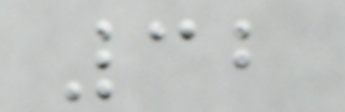32
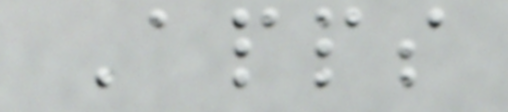Apps
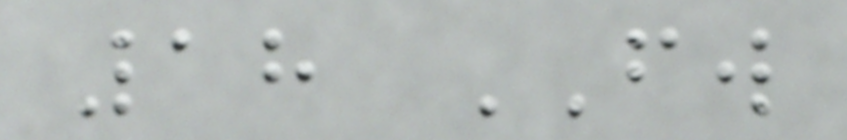18 FW
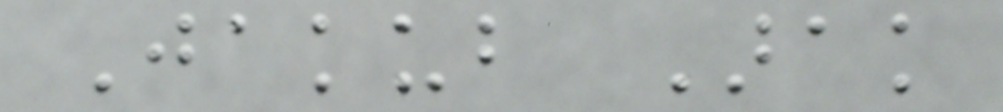Jakub Arak
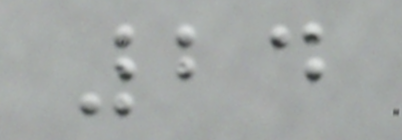24
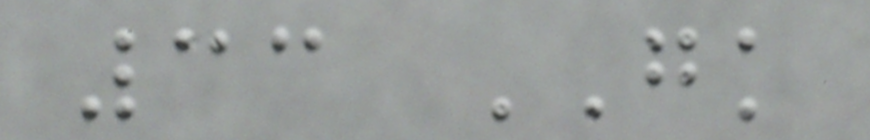33 GK
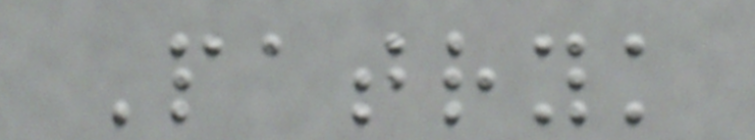Patryk
